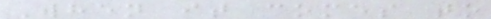When it comes to
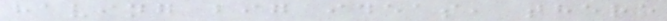having big ideas, there
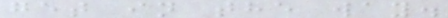get in the way.
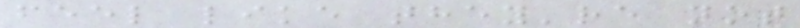feel like they're not
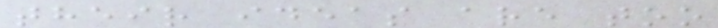their ideas are too
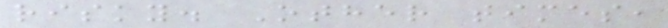risky. Other times,
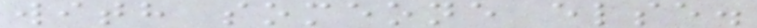with someone else.
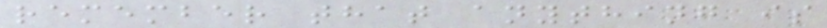remember that anything is
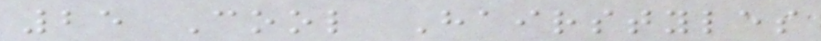25 Cool Hairstyles
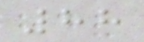88
